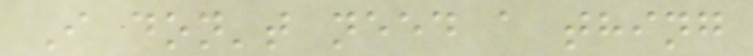I don't need a thing
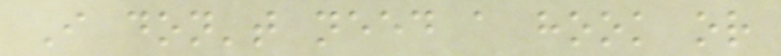I don't need a hook or
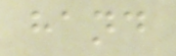hand
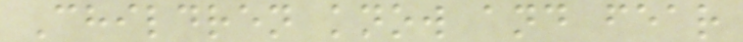Children know and fear
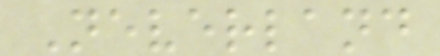Neverland
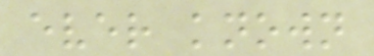ever known
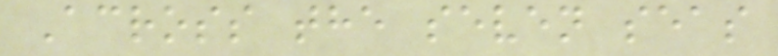Across the seven seas
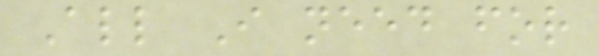All I need for
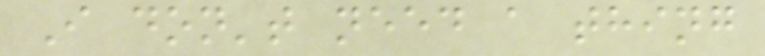I don't need a thing
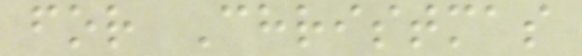for Christmas
